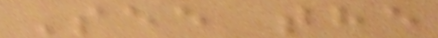See the
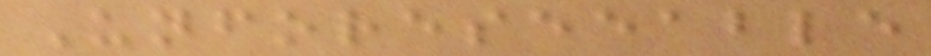Unforeseeable
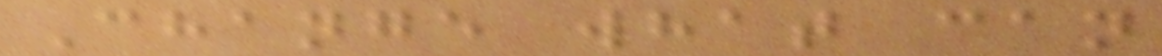Change what can
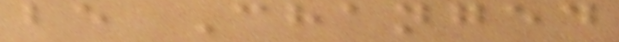be Changed
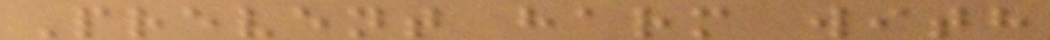Prevent harm with
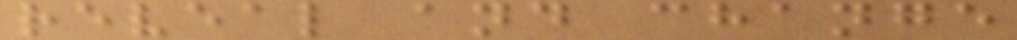reveal and change
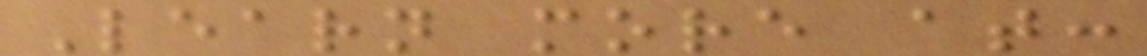Learn more at:
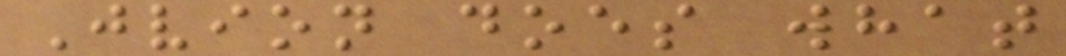Jvion does what
